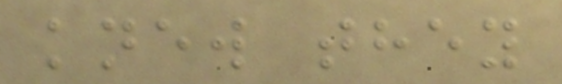knew they
